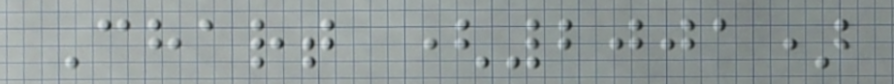Chart (2001)
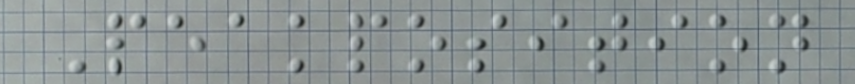Peakposition
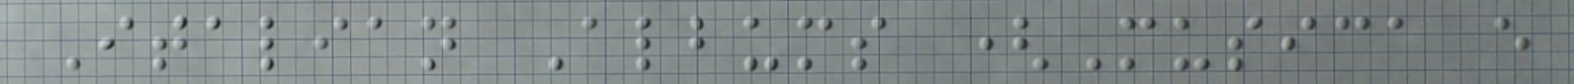Italian Albums (Musica e
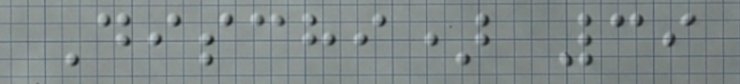Dischi) 39
